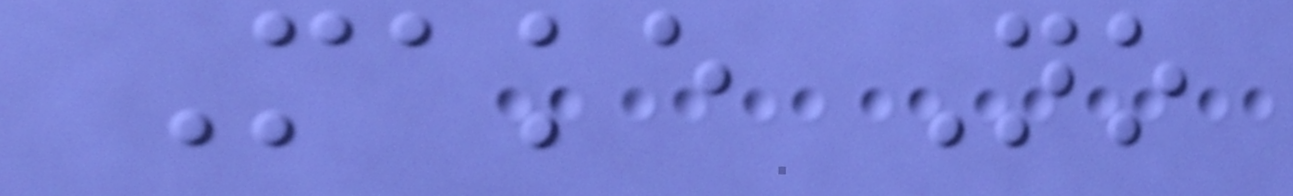Make No
